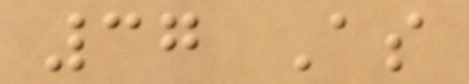37 As
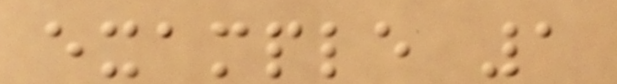example 1
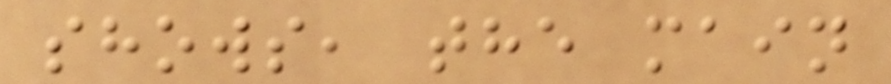shows, the main
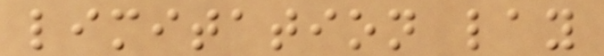limitation lay
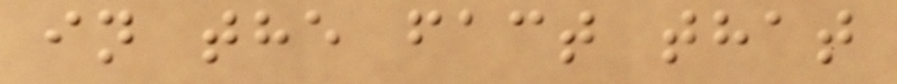in the fact that
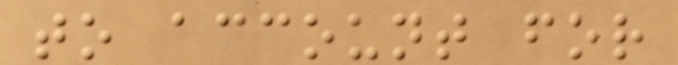to account for
